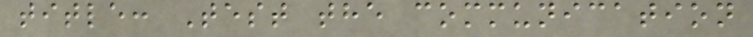title: Test the communication
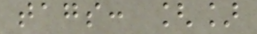tags: []
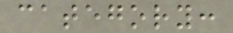category:
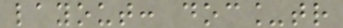layout: doc_tr
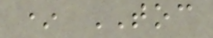* TOC
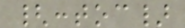{:toc}
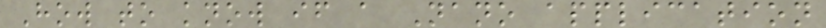How to know if a Nano application
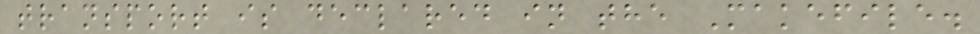transport is declared in the Makefile.
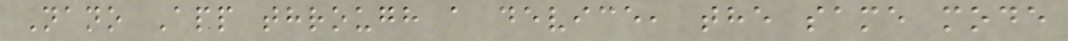Nano App through a device, the same mode
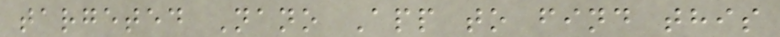targeted Nano App to find this
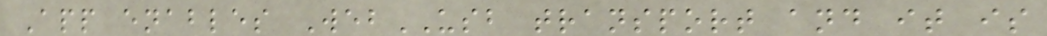App enables WebUSB transport and it is
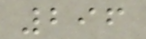296
